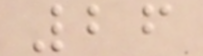26
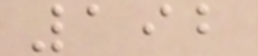192
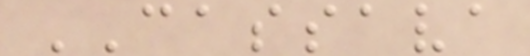CASSAVA
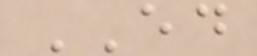ED
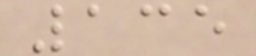135
